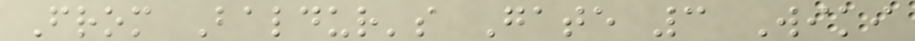From Baldur's Gate 3 Wiki
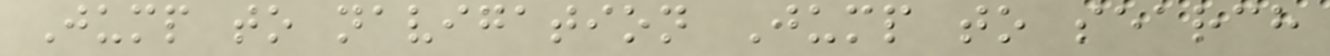Jump to navigation Jump to search
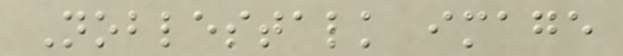Noblestalk image
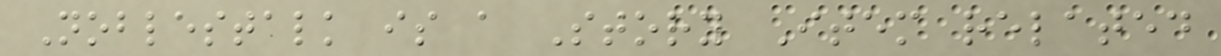Noblestalk is a Story Item related
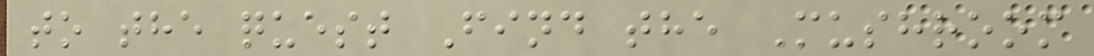to the quest Find the Mushroom
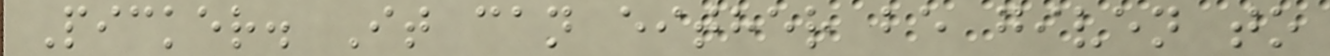Picker. It can either be given to
